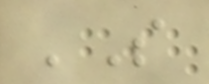'S
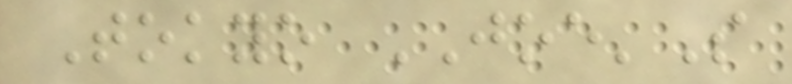Tokyo JOE'S
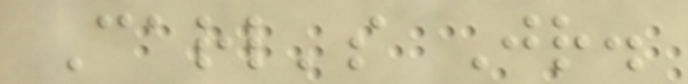Carl's Jr.
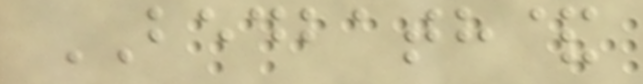BEDBATH&
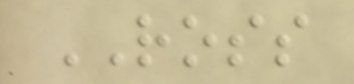ROSS
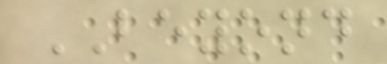BEYOND
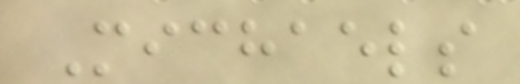Michaels
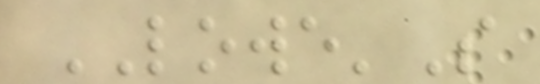LOWE'S
